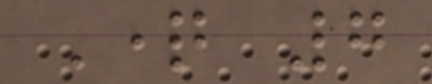Question 7
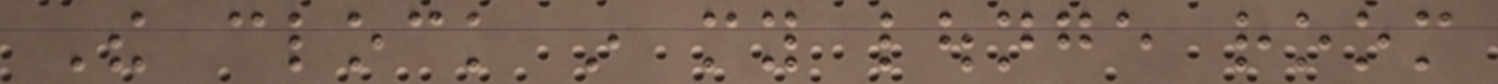The clock in my lounge room
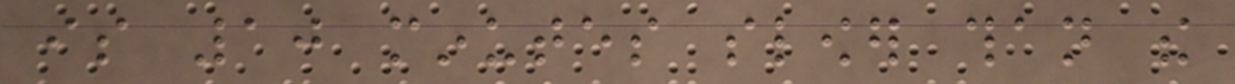is 10 minutes slower than the
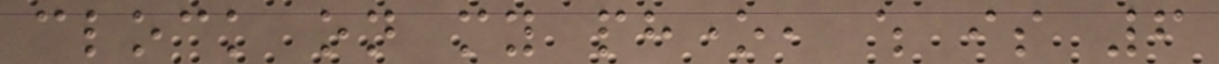clock on my phone, which is 6
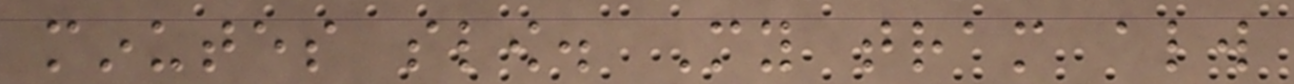minutes slow. My tram always
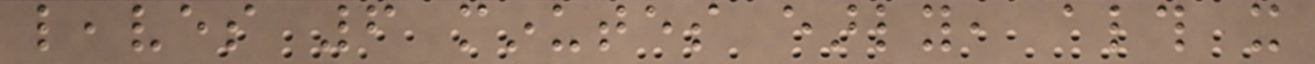leaves 6 minutes early, although it
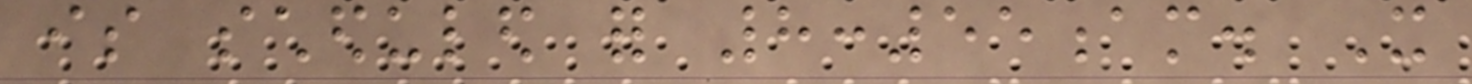is scheduled for 8:55am. It
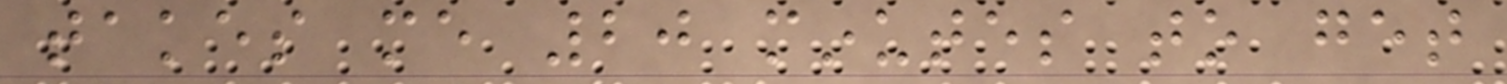takes me 20 minutes to get
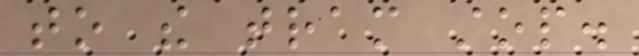to the tram stop.
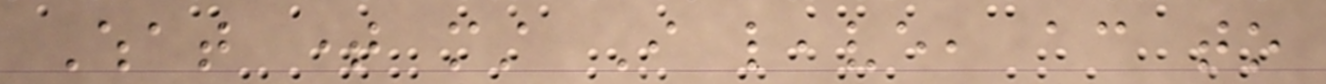What time must I leave, according to
